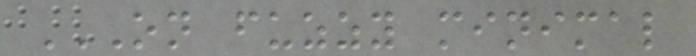ON FUZZY MINIMAL
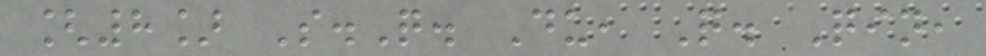[8] S.Q. Du, Q. Qin,
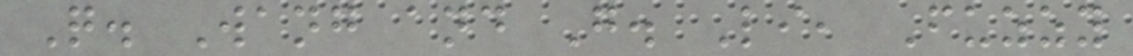Q. Wang and G. Li, Fuzzy
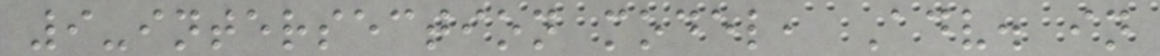9-intersection model, Adv. in
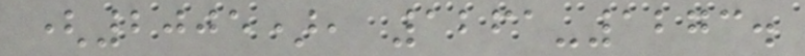(2005), 1261-1273.
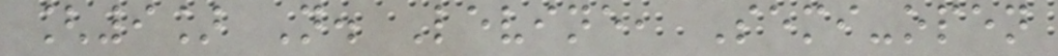[9] N. Levine, Semi-open
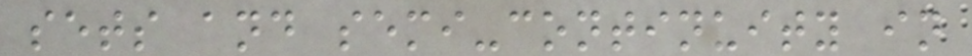sets and semi-continuity in
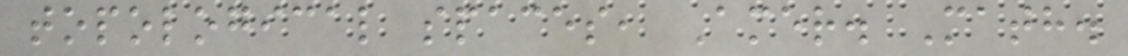topological spaces, Amer. Math.
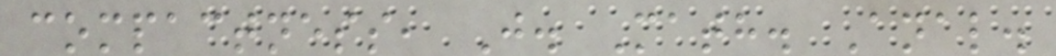compactness, J. Math. Anal.
